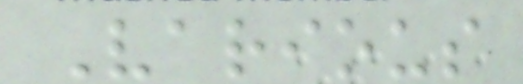Various
